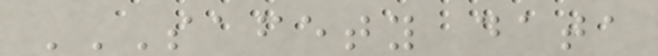SAFETY DATA
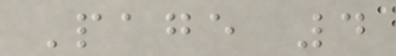Page 4
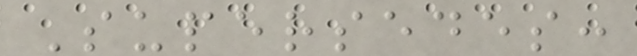Supersedes:
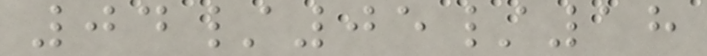04/05/18
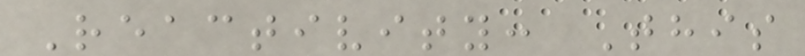Reactivity: This
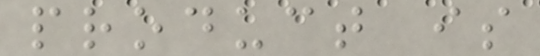product is
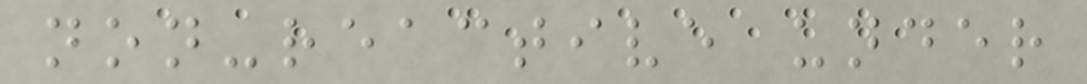non-reactive under
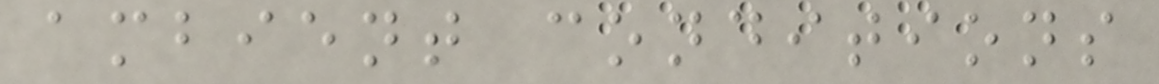ambient conditions
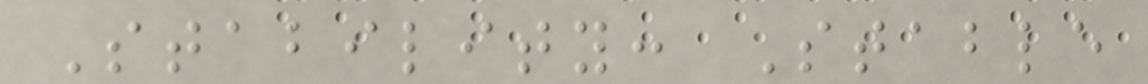Stability: Stable
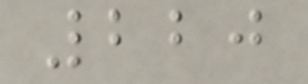220
